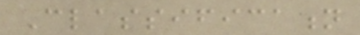Classification
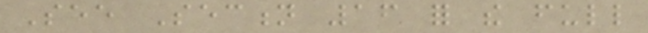See Section 16 for the full
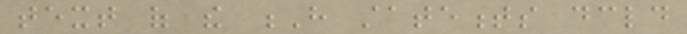text of the H statements declared
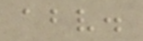above.
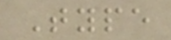Type
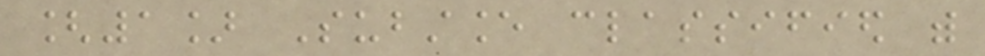[1] Substance classified with
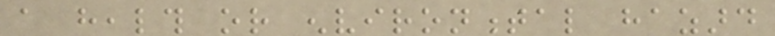a health or environmental hazard
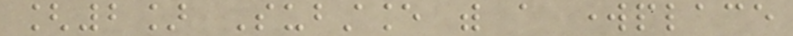[2] Substance with a workplace
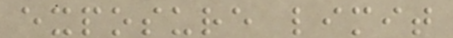exposure limit
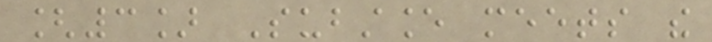[3] Substance meets the
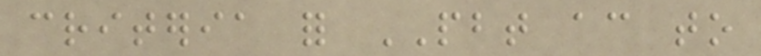criteria for PBT according to
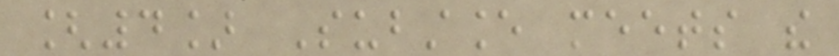[4] Substance meets the
